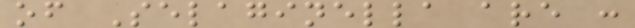of Selaginella are :
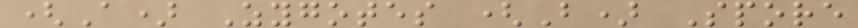(A) Zygotes (B) Spore
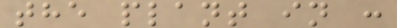the plant in :
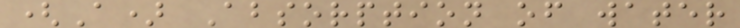(A) Absorption of water
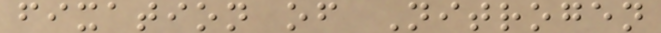fixation of Nitrogen
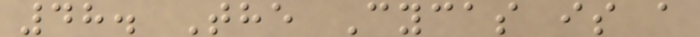48. The Cycas is a
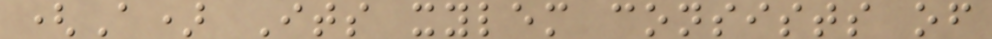(A) Its xylem consists of
